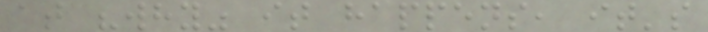at "why" it happens, it's
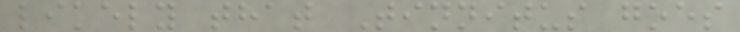likely that Tinnitus goes
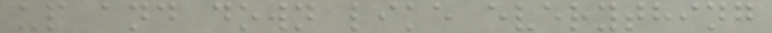up and down like everything
